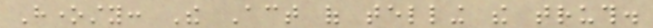Honesty: The Act of telling the truth.
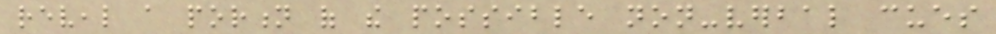reveal a portion of the possible non-verbal cues
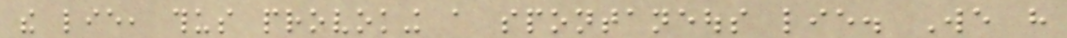the lie, thus provoking a spontaneous lie. We have
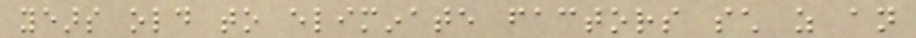years old to eliminate factors such as an
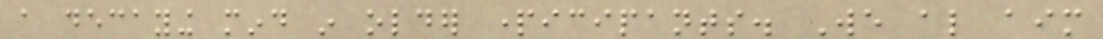a decaying mind in older participants. We also aim
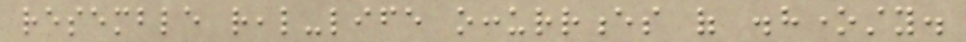resemble real-life occurrences of dishonesty.
